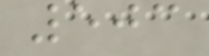503
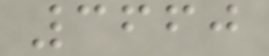3660
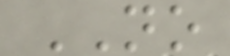NO
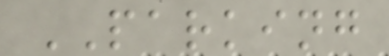PARKING
